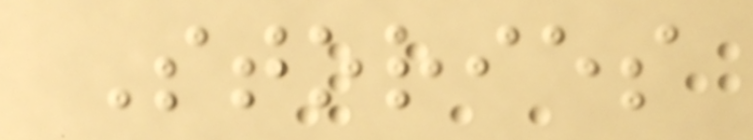Stories
